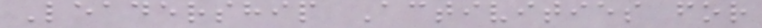Leadership Activities for
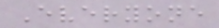Everyone
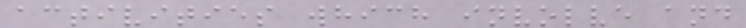activities which involve and
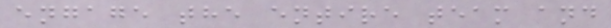engage the entire team and
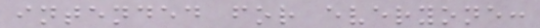intended for everyone:
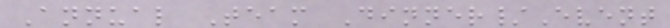Annual Team Dinner/Event
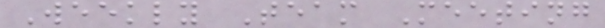Weekly Team Meeting
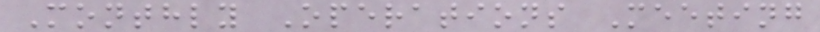Monthly Operations Meeting
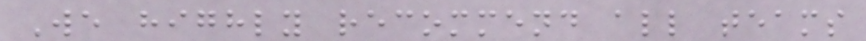We highly recommend all teams
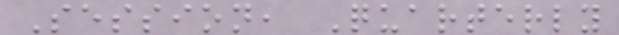Session, Quarterly
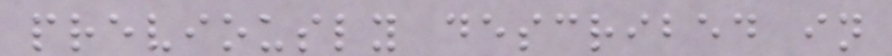previously described in
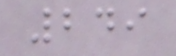249
